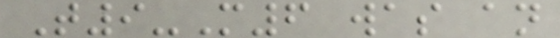T9-M6 was an
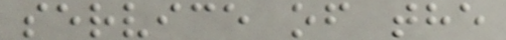service of the
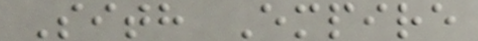Sith Empire
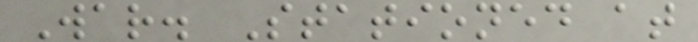War. Stationed at
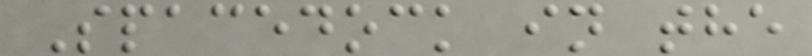Spacedock in the
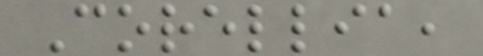Corellia,
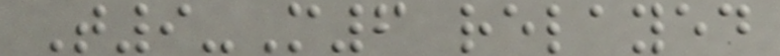T9-M6 relayed
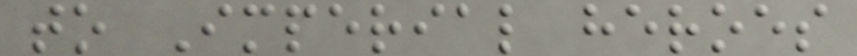to Imperial heroes
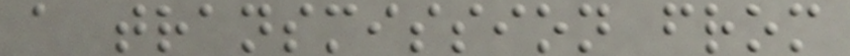a transmission from
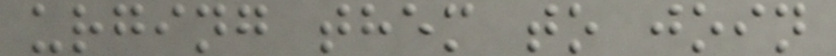urging them to join
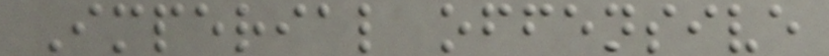Imperial offensive
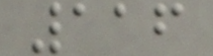116
